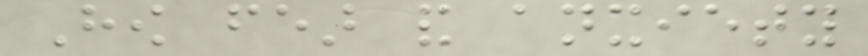How fear and anxiety
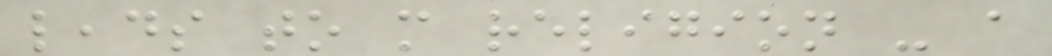leads to more religion - a
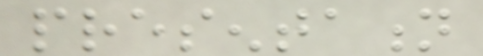presentation
